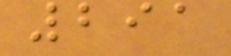291
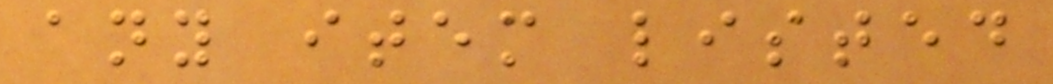any item listed
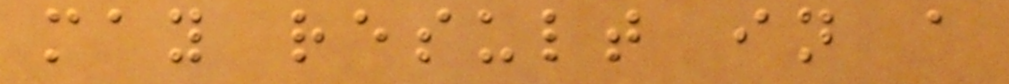may result in a
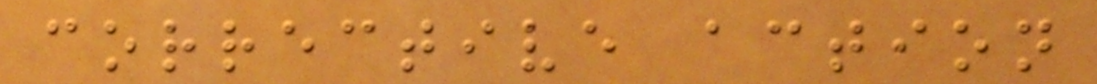corrective action
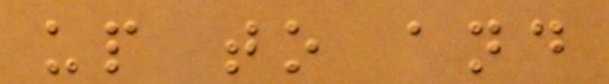up to and
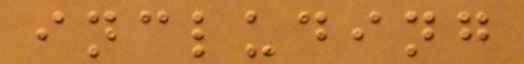including
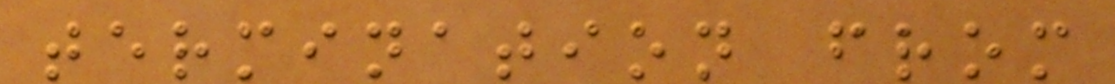termination from
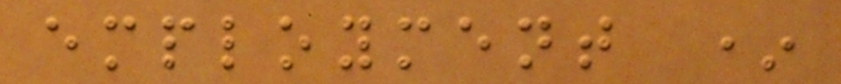employment *
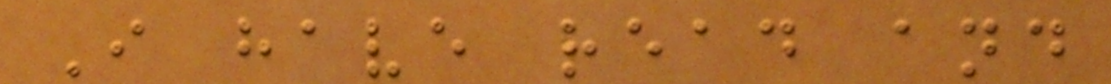I have read and
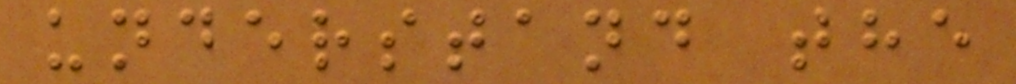understand the
